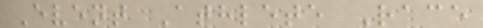Event Athlete Race
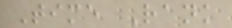Time Rank
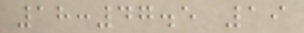18:47.5 19
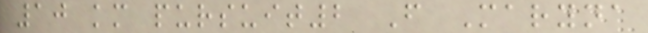10 km pursuit2 F Maryna
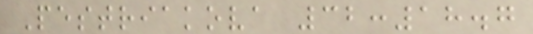Pestriakova 32:18.7
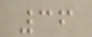36
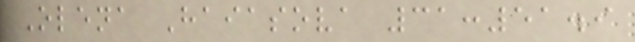Olena Haiasova 31:51.9
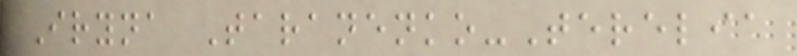Iryna Taranenko-Terelia
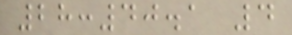28:40.1 4
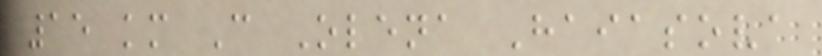15 km C Olena Haiasova
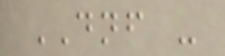DNF -
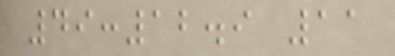49:12.9 11
